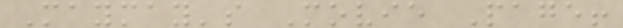Maymay's Movie Page!
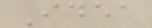Idea
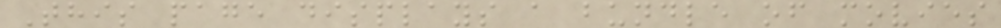This page displays a bundle of movies
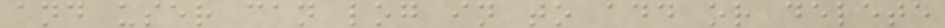and user can log in to add or delete
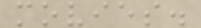movies.
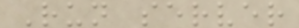Run server
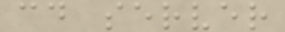cd server
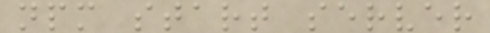npm start server
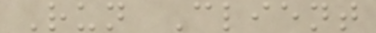Run Client
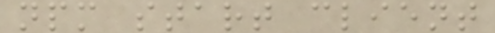npm start client
